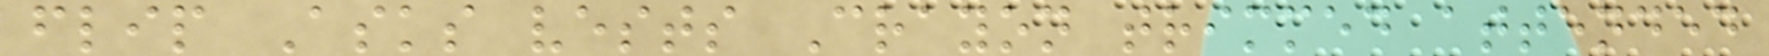flip Asks vests Crayon trimmed attended
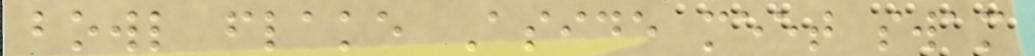bowl flake Aside meet swam
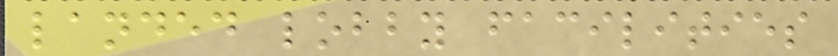landed lobby facilities
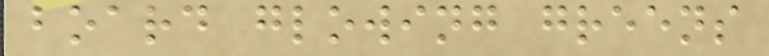board glowing greens
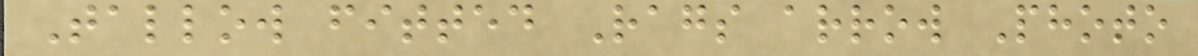Tallow fitted Rags arrow Photo
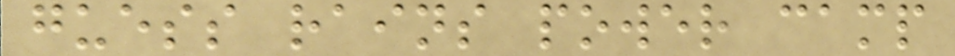guess rains power camp
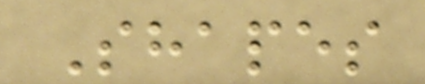Shapes
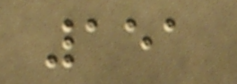151
